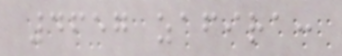4657 zafira:
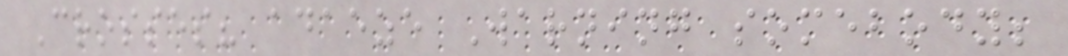Crosses? adaeze Warning somebody;
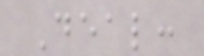Deal:
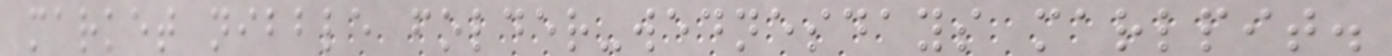market nibble folder-wednesdays marlpit.
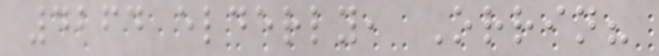4264 elderly, Orrin?
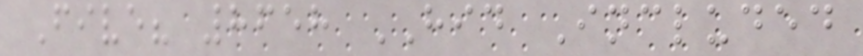Five? 8658 HID Included
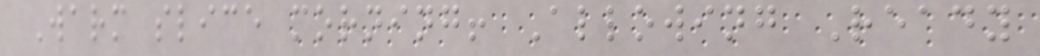Warm slice morning! Allowing Ready
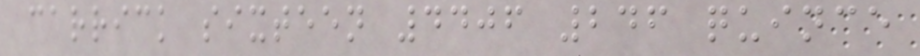carrick sixteen 4406 246 quince
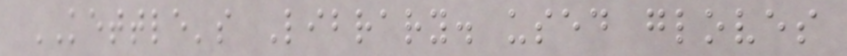KETTLE's Library. used gloves
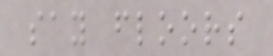say floors
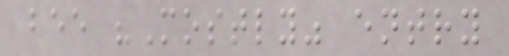bee "Mostly" entry
